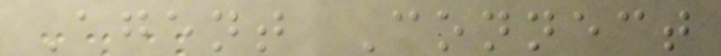Agent Connect
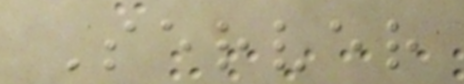Server
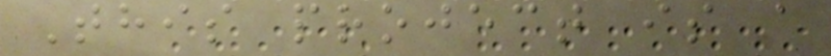This project is a
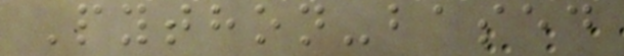Python-based
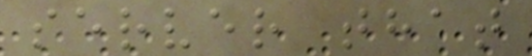server that
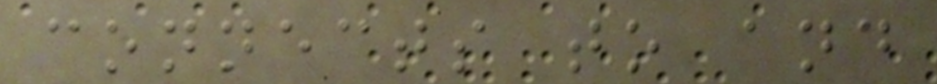connects to and
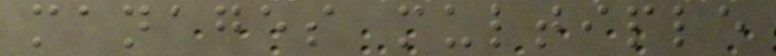manages multiple
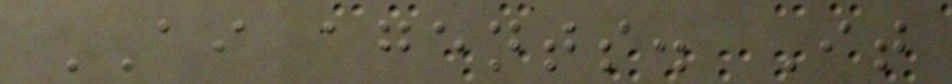AI agents. It
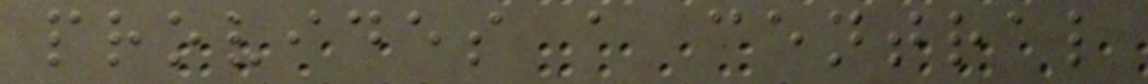provides a central
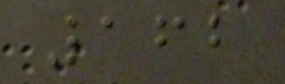162
